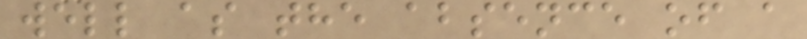well as the absence of a
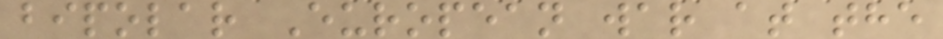bipolar European war at the
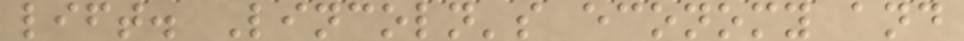lift. Lincoln's economy and
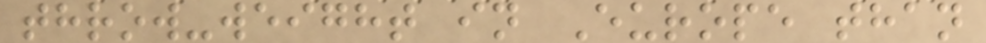throw-weight in Europe than
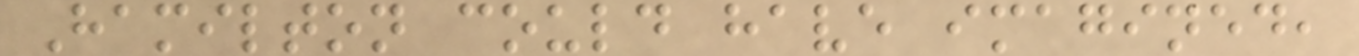Hamilton could have imagined,
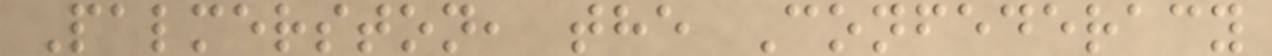Palmerston, the Confederacy
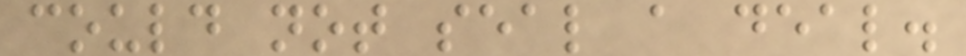could not seal a deal.
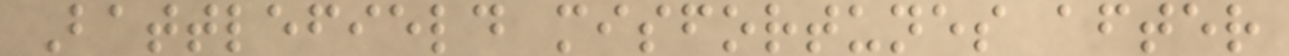Battlefield misfortunes after
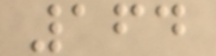164
